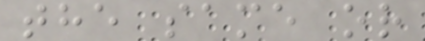the same or
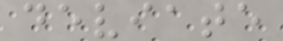deviate
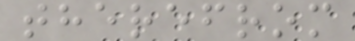therefrom
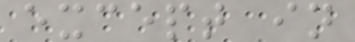except in
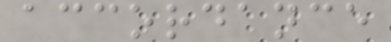accordance
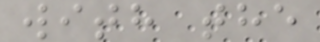with the
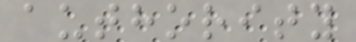authority
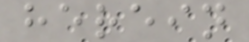herein
